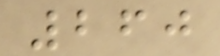260
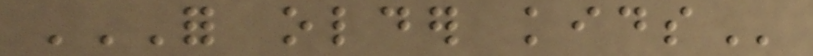FOR OLDER KIDS
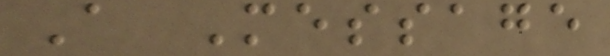A Message
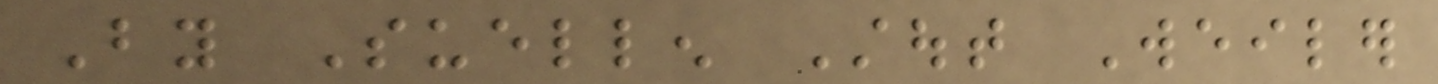By Suellen Stout Weiler
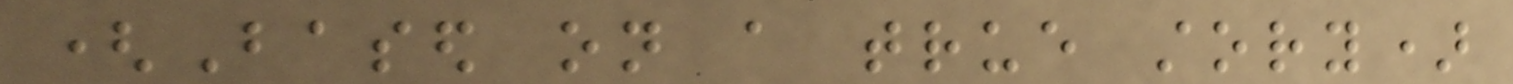(Based on a true story)
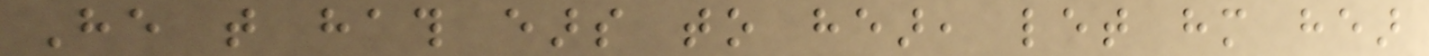He that hath ears to hear, let him hear
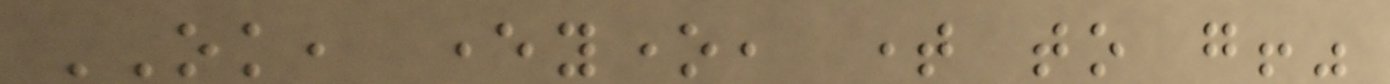OK, everyone, time to go!"
